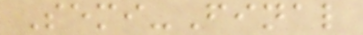Semi-Final
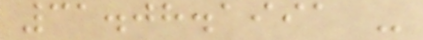31.08.1991 -
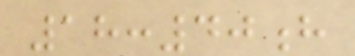18:40h
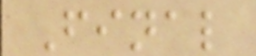Final
